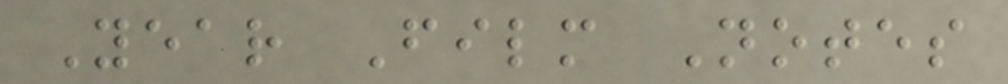Year Film Notes
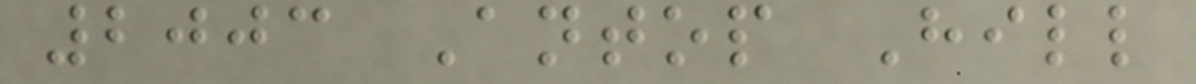2003 Antop Hill
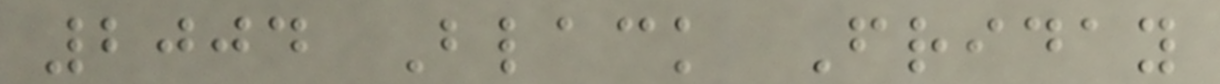2004 Black Friday
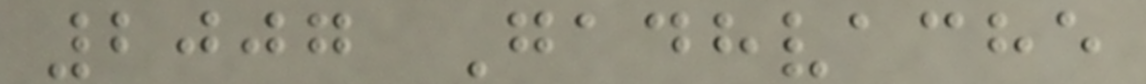2007 Gadhvache
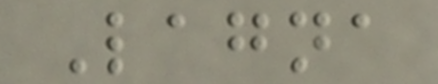Lagna
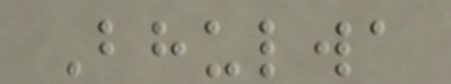Bhulwa
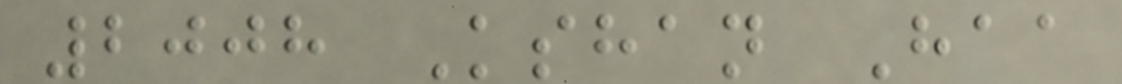2008 Kshan Haa
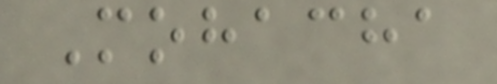Mohacha
